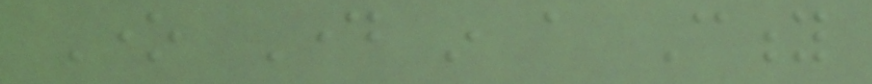One Day in a City
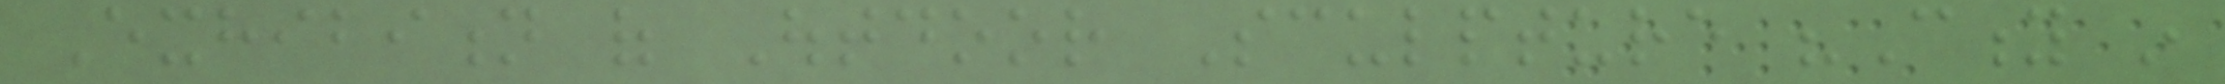Exhibition of Outdoor Sculpture "City in
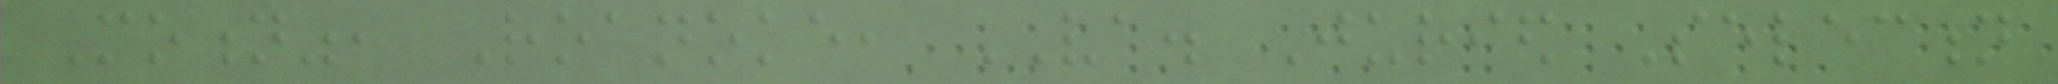Motion", Roanoke, VA. Juried Selection
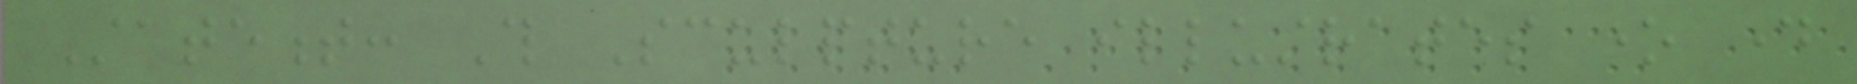Statement: This Sculpture illustrates one day
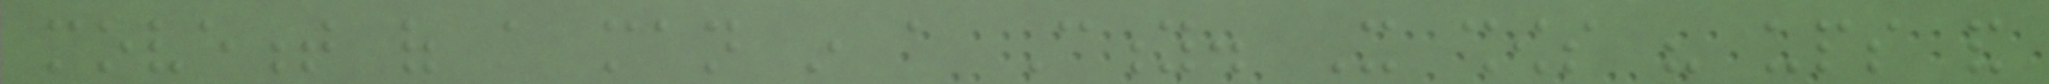movement of a man in a City. It shows his ups and
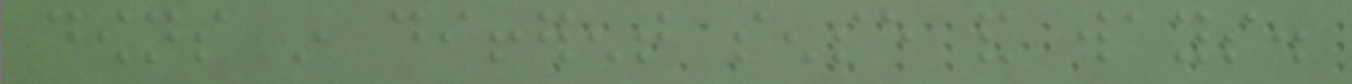downs in different sense and ways.
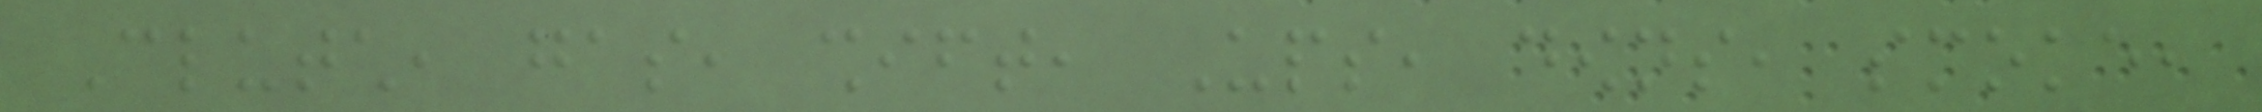Clutch, gas, shift, Ups, downs, smoke,
